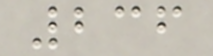236
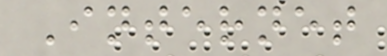Internet
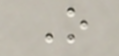O
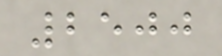2500
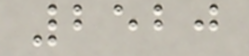2520
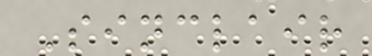Sinclair
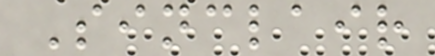Sinclair
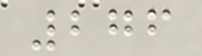276
